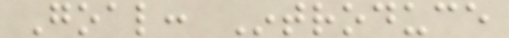Goal: Introduce
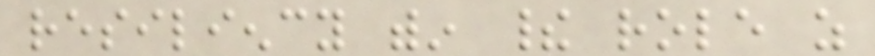resiliency within their role as
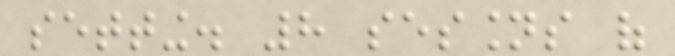setting. 8 sessions of
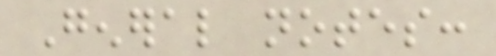General notes:
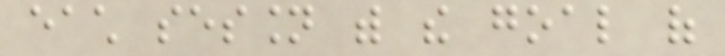each session with the goal of
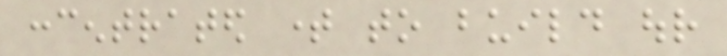concentrated time to build our
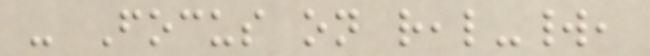- Focus on real-world,
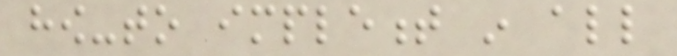how-to implement in all
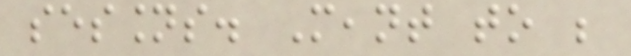sessions. Meant to be
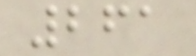261
